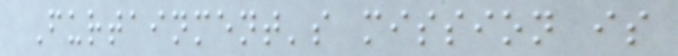Furtainment's mission is
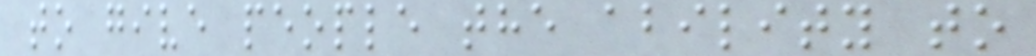to give people the ability to
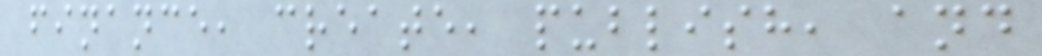finance, create, publish, and
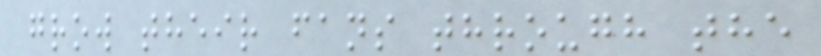grow their fans through the
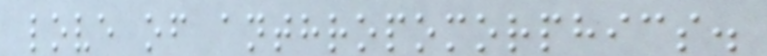love of anthropomorphics.
